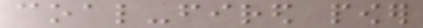coal-fired power
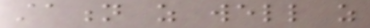station as well as
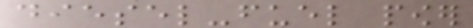diesel-fuel power
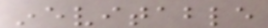inevitable
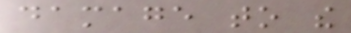damage to the
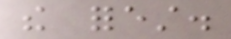the forest.
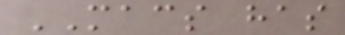MACS has
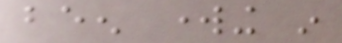been working in
